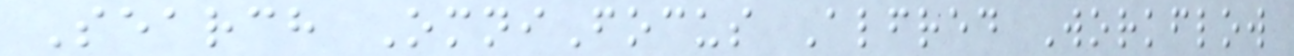Search OmniFocus Alfred Workflow
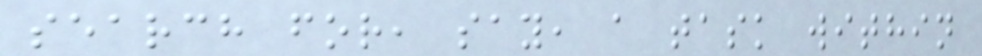search for, say, a task within
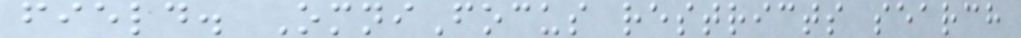field. OmniFocus restricts search
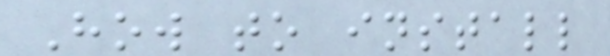How to install
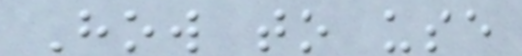How to use
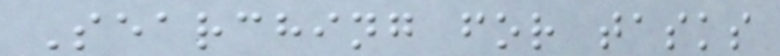Searching for tasks
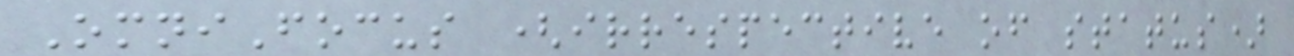OmniFocus (irrespective of status)
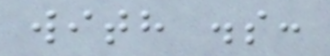with .s:
